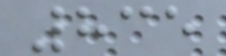835
